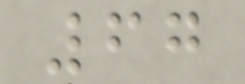67
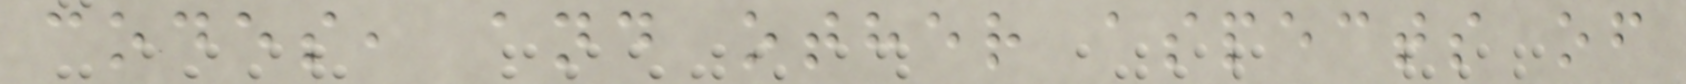codes, and other aspects of
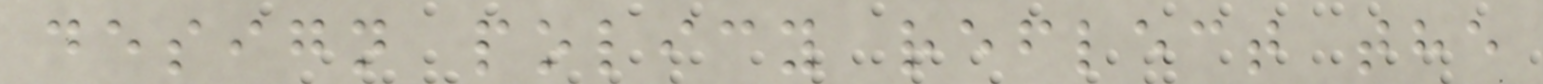design policy reflect the
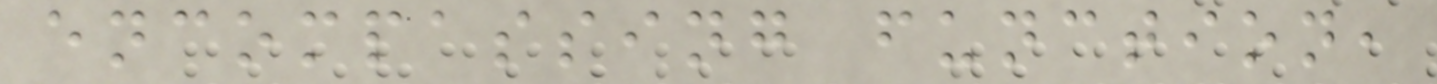encompassing function,
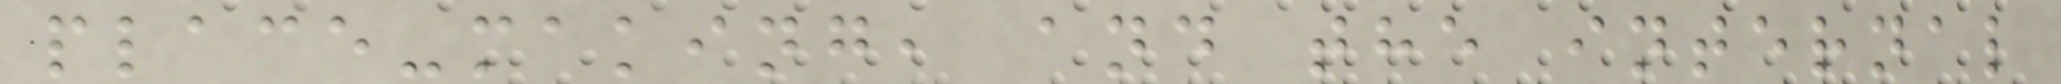place-making, and the internal
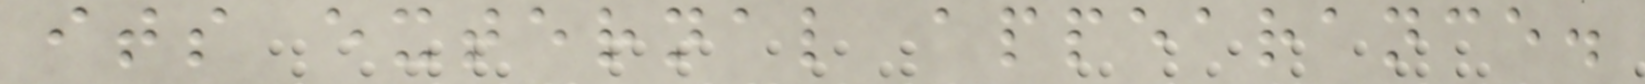its external appearance.
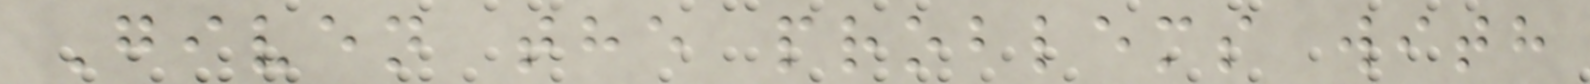Given the problems with
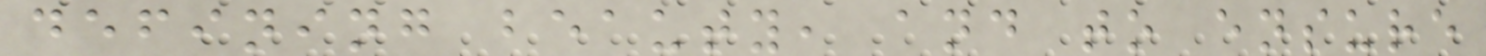defining beauty, and to ensure
